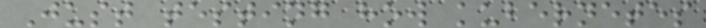Just testing how kubernetes
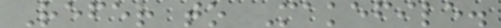Refer to Makefile.
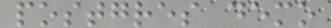postgres demo
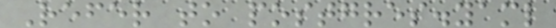Refer to postgres.yaml
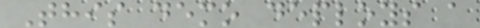This demo deploys a
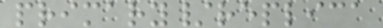primary/replica
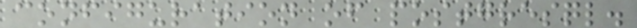configuration of postgresql.
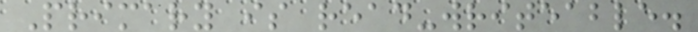Primary is read-writeable.
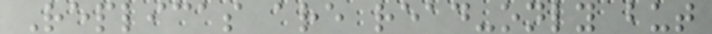Replicas are read-only but
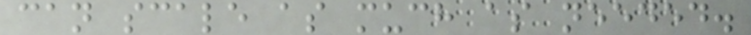can scale as much as needed.
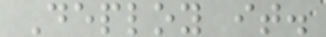Deploy it.
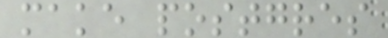make postgres
